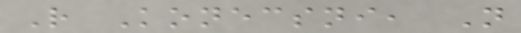R Konecsni, N
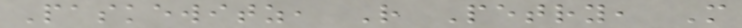Paskewitz, R Petry, M
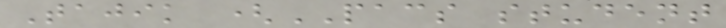Tajik (PACS student
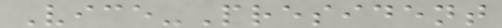Vice-President
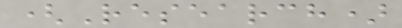(Research)
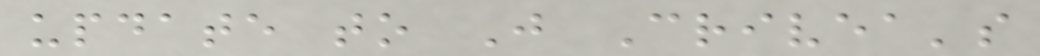update to J Crivea's
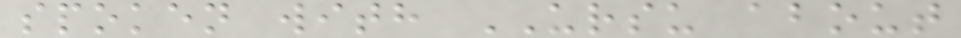spoken with URSU about
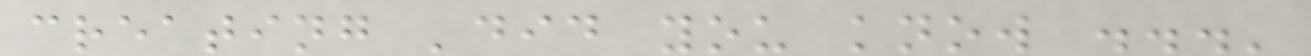creating 'did you know ...'
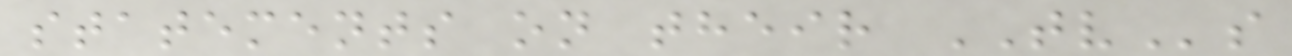statements on their TVs
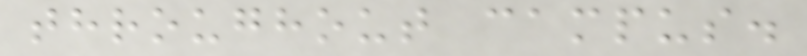throughout campus.
